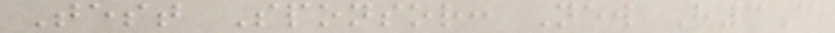Test Sponsor: New H3C
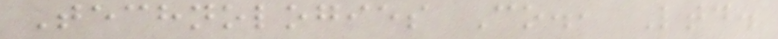Technologies Co., Ltd.
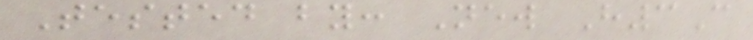Tested by: New H3C
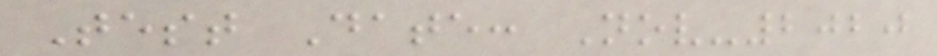Test Date: Nov-2020
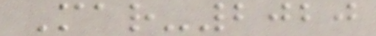Mar-2020
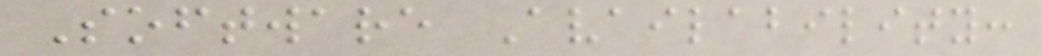Software Availability:
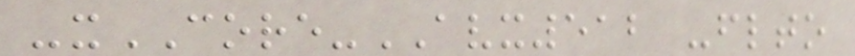-xCORE-AVX512 -flto
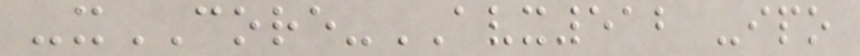-xCORE-AVX512 -ipo
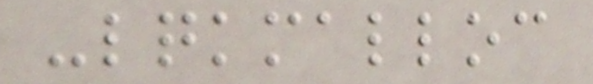-lqkmalloc
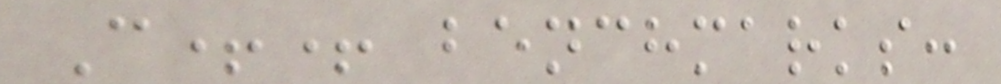C++ benchmarks:
